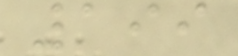199
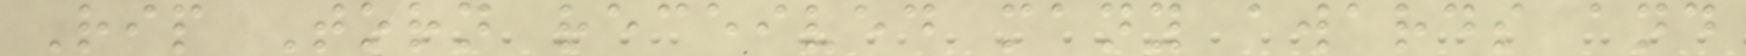Rip Torn received many awards and
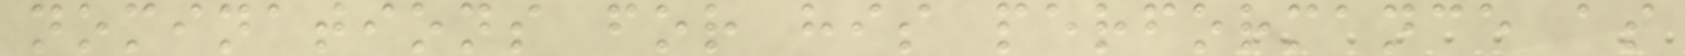nominations for his performance as
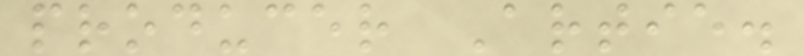producer Artie.
